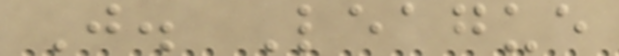J. League
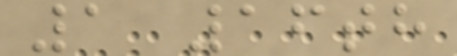1 16th
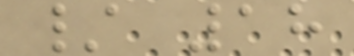/ 18
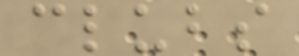clubs
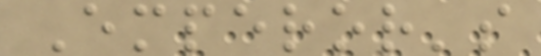Emperor's
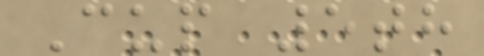Cup 5th
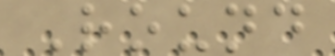Round
